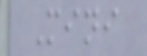Mini
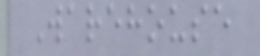Warehouse
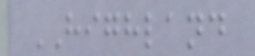HIGHLAND
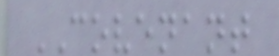COVENANT
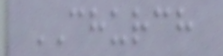CHURCH
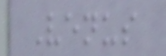Venus
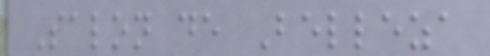Salon de Belleza
